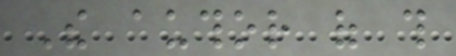The author of this
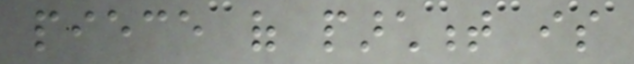piece of parchment is
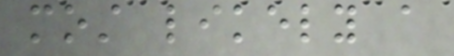most likely a
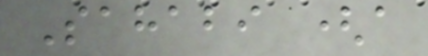Sahabi (a
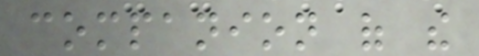companion of the
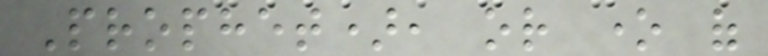Prophet), or one of
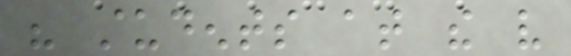his students at the very
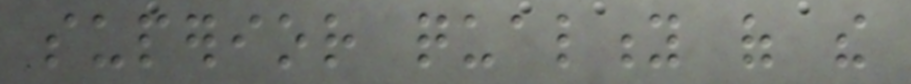superior quality of the
